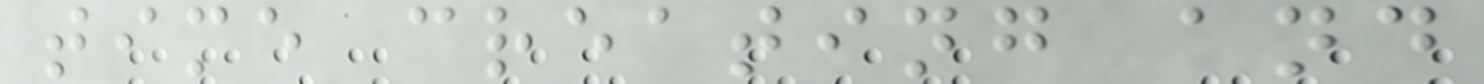time creating and
